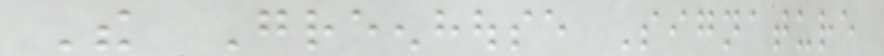The Greenhouse Signature
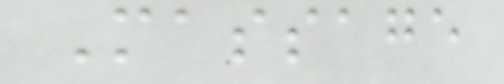Massage
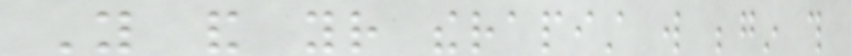You and your therapist will begin this
